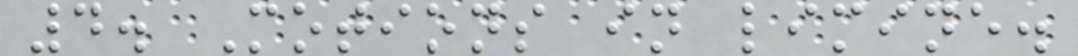4. Motions in limine.
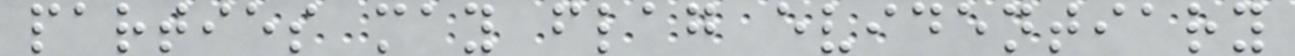parties may flag evidentiary
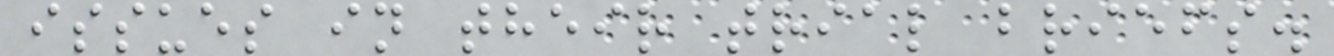issues in their trial briefs.
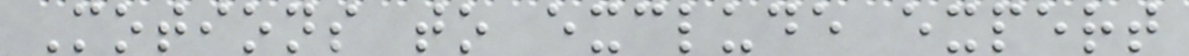Motions to exclude expert
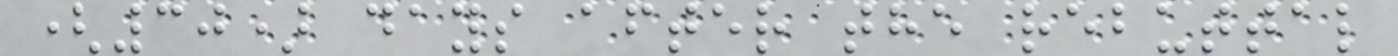(30) days after the rebuttal
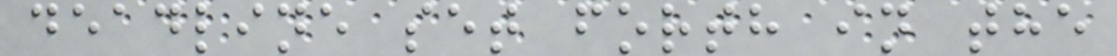deadline set forth in the
